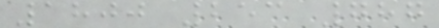1800 253 787
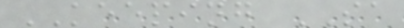KEEPING SA
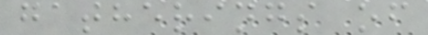gatherings of
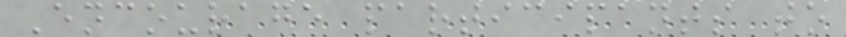Encourage participants to
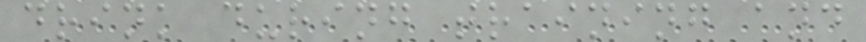drink during training and
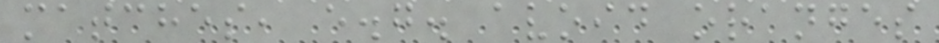matches, e.g. avoid oranges
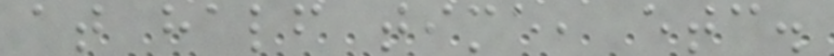at half time, etc.
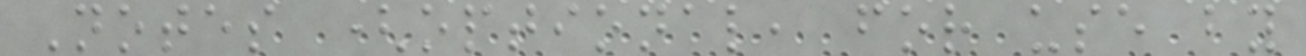Notes (optional, for use by
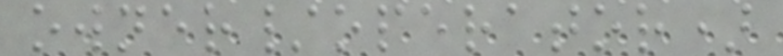owner/operator)
